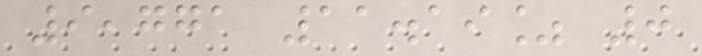9,771 11.19% 0
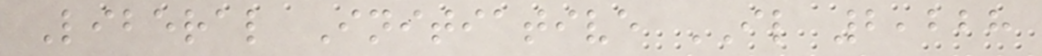Liberal Initiative IL 2,228
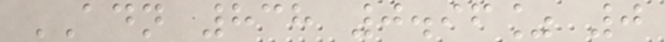ADN 838 0.96% 0
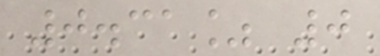0.31% 0
